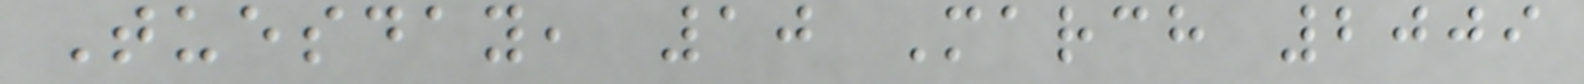Tuesday, 10 March 2009
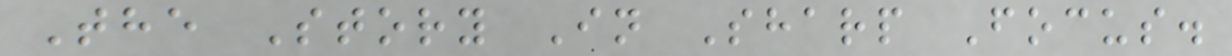The Story In Sharp Focus.
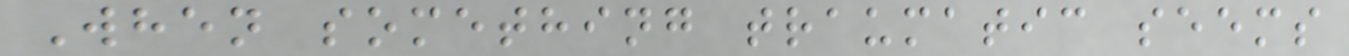When something traumatic seems
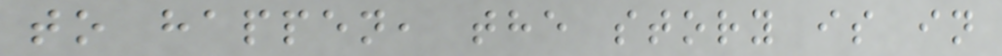to happen, the story is in
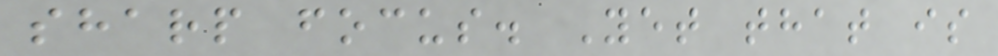sharp focus. Yet that is
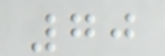70
